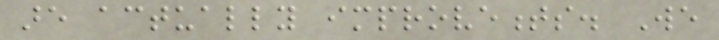are actually improvements. We
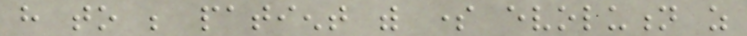have to be patient with some evolution as
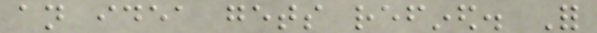an idea gets refined. For
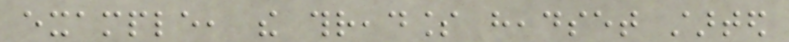example, the threadless headset started
